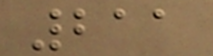211
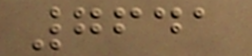7641
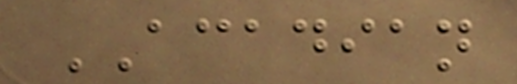ACADIAN
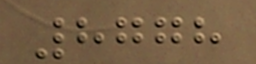8778
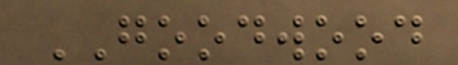GOODWOOD
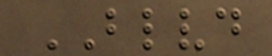BLVD
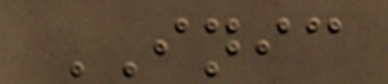INIC
